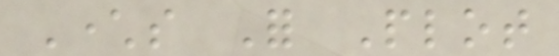Characters For Plot
